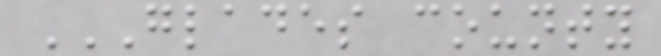GLADES COUNTY
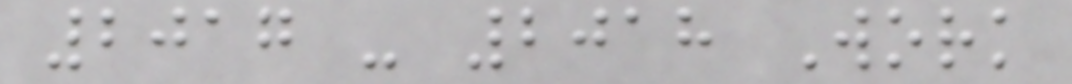2017 - 2018 Work
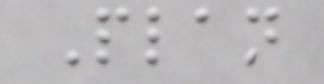Plan
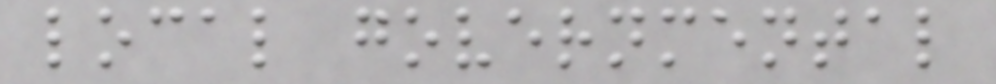local governmental
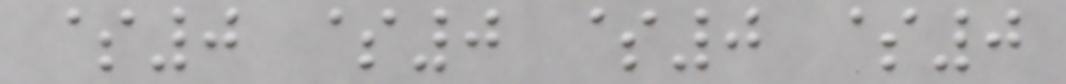$0 $0 $0 $0
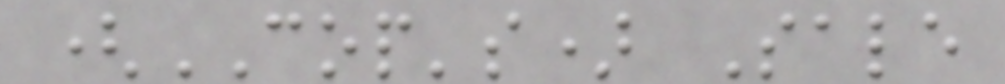(COP's) Sale
